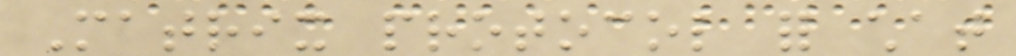Matrix protocol for chat
